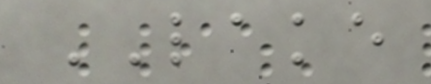LAKE
